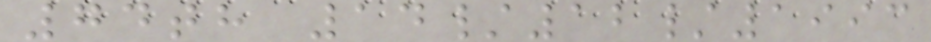74th 14/12/1993
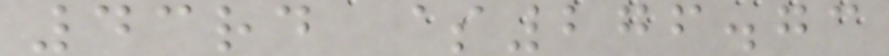43rd $276.73
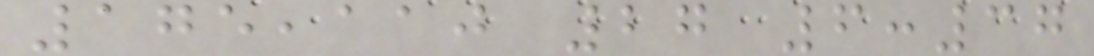175,110 27 6:37
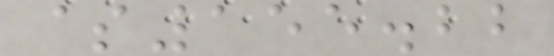$155.22
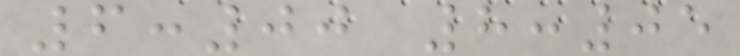6:00 8:05
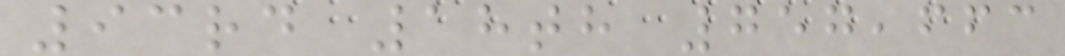93rd 18th 757,663
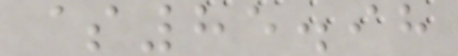$85.98
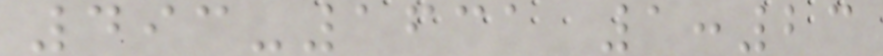493-1631 1:23
